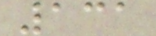131
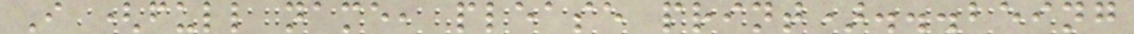I (full name, please print)...being
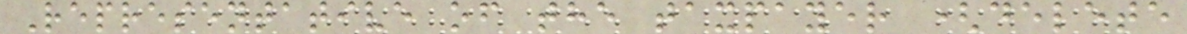Representative of the taxpayer (delete
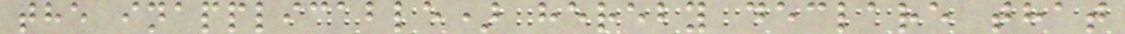the inapplicable) hereby declare that
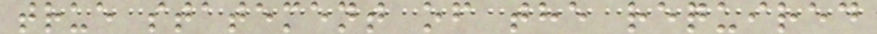true statement of the required
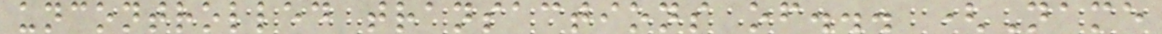uncontrolled transactions of... (Name
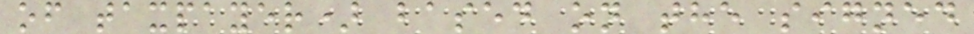of taxpayer) based on the signed
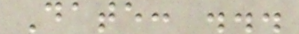Date: ...
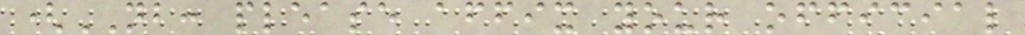(NB: please affix your official
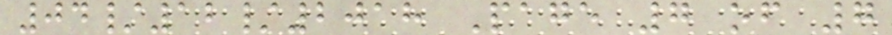04/12/2018 Page 7 of 7
